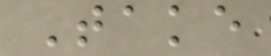Take
